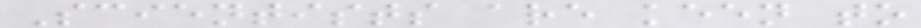Scientists are keen to
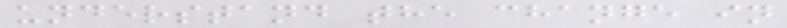understand the change in
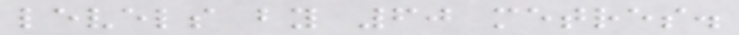levels by 60 metres.
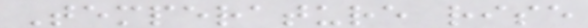Temperature rise
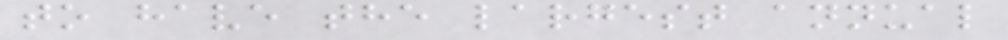to have the largest annual
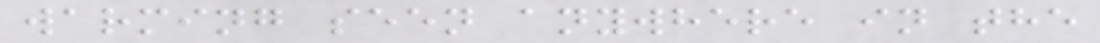warming seen anywhere in the
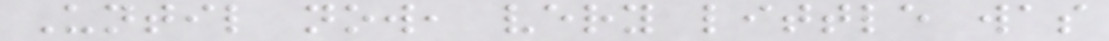Until now, very little was
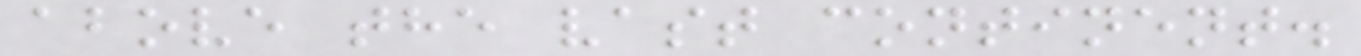above the vast continent.
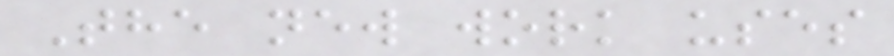The new work uses
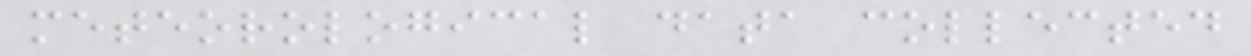meteorological data collected
